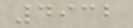4932
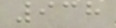938
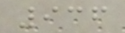936
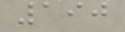190
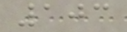103
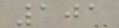101
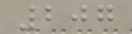207
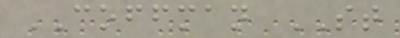COFFMAN ST
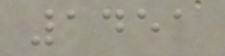1451
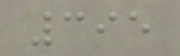395
